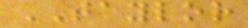TAYLOR
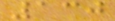130
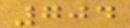704
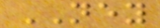NEY
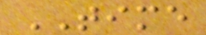TIME
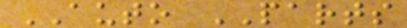AUTO PARTS
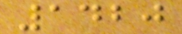1420
